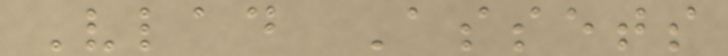Vlad Assets
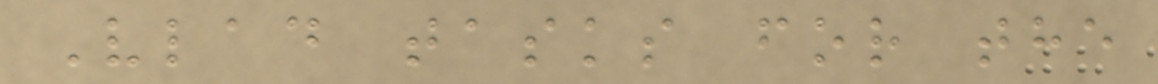Vlad tasks for the
